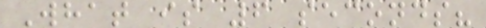What is 6 seconds?
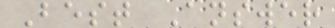Best Answer
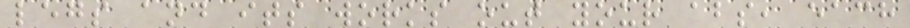legs and its works out your abs, each
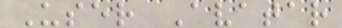User Avatar
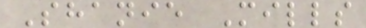Shanie Mills
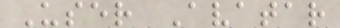User Avatar
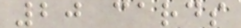20 cards
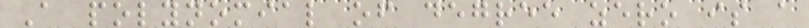A polynomial of degree zero is a
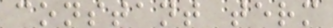constant term
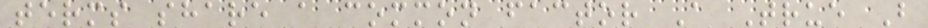terms share a common factor A True B
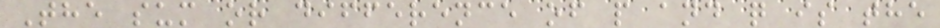The sum or difference of p and q is the
